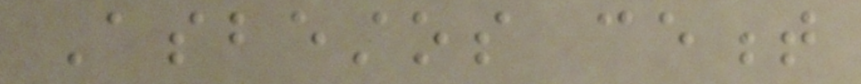Asbestos cement
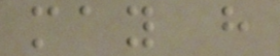may have
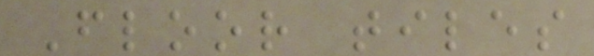Floor tiles
